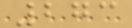273
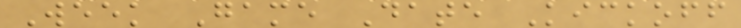Week Game Date Kickoff
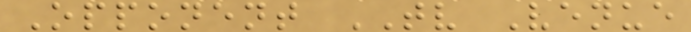Opponent TV Venue
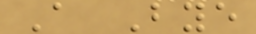A Bye
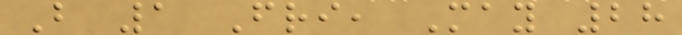B 1 Fri, May 28
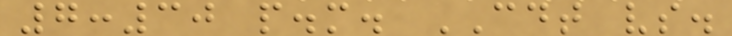7:30 p.m. CDT vs.
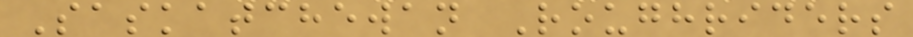Saskatchewan Roughriders
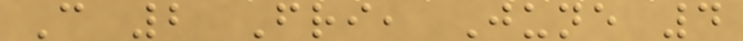C 2 Fri, June 4
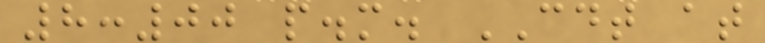8:00 p.m. CDT at
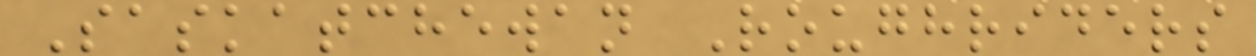Saskatchewan Roughriders
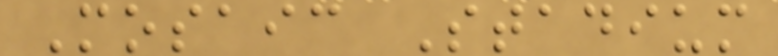Mosaic Stadium
